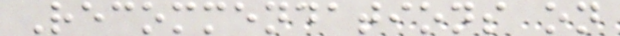Recommendations on
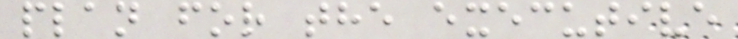plan for the executive
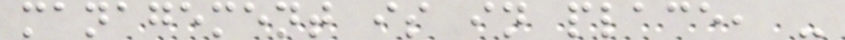management is in place, -
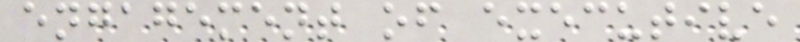engagement of executive
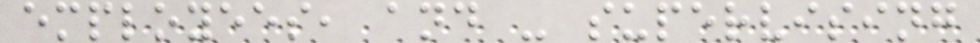employees, and - supervising
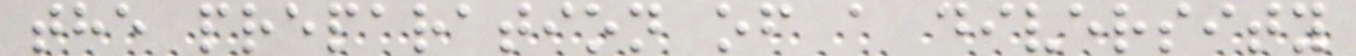the preparation of a diversity
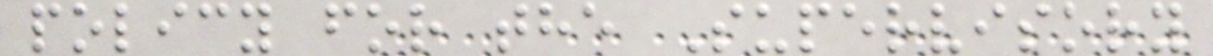policy for the Supervisory
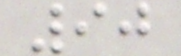90
